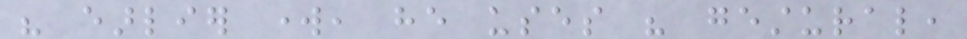his earlier work, he uses his gestural,
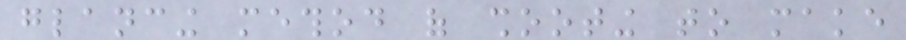glancing method of shooting to make
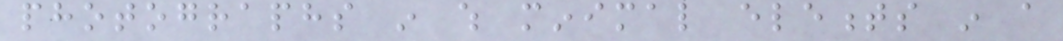photographs in which minimal elements in a
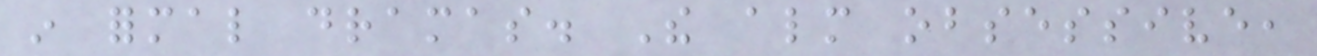in formal dramas. The almost obsessive,
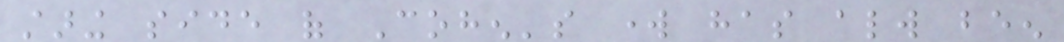staring side of Cohen's work has always been
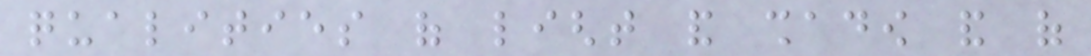qualities of light and shadow and of
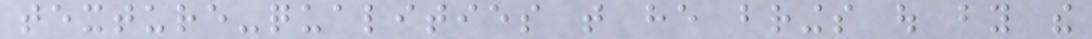texture-qualities that he brings out by the
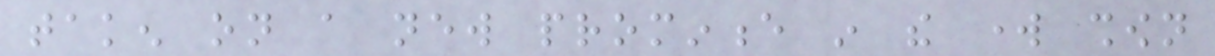taken on a new prominence in the work shown
